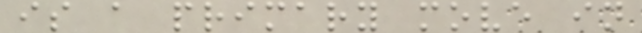is a primary move in
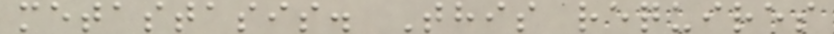metastasis. This requires
